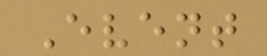Event
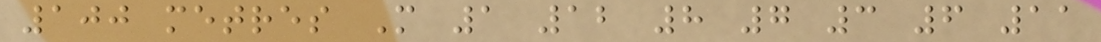100 metres M 1 12 8 7 3 6 11
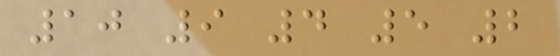10 9 4 5 2
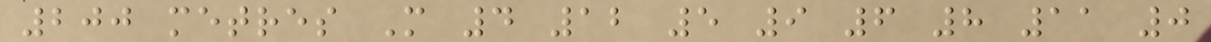200 metres M 4 12 5 9 6 8 11 0
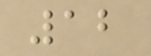12
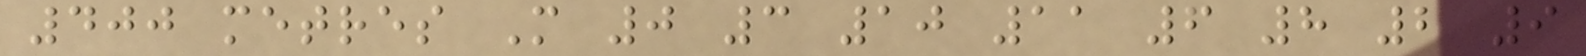400 metres M 0 3 10 11 6 8 2 9
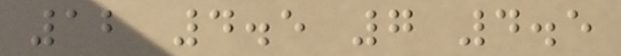12 4.5 7 4.5
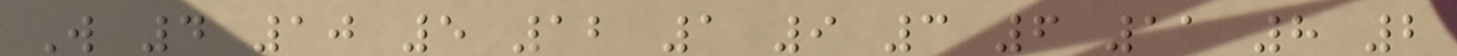W 4 10 5 12 1 9 3 6 11 8 2
